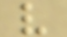v
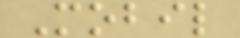Mobil
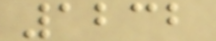1232
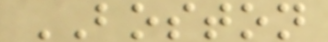BOSTON
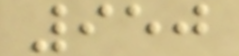950
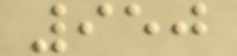950
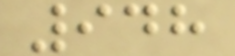948
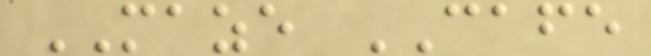MAZE CAFE
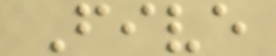Five
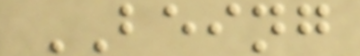BEING
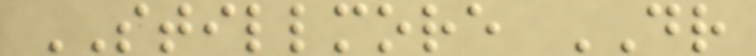STILLMORE DR
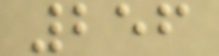256
